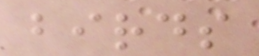birds
